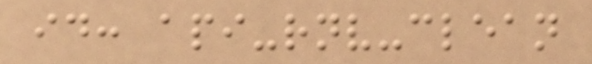id: api-rnv-clean
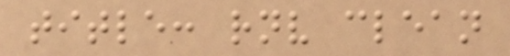title: rnv clean
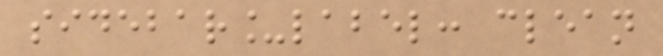sidebar_label: clean
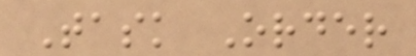Task Order
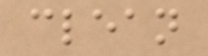clean
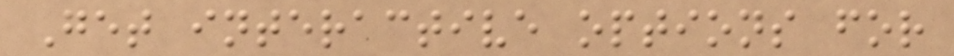Get interactive options for
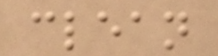clean
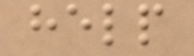help
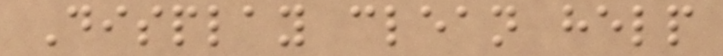Display clean help
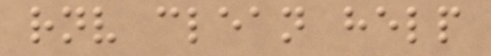rnv clean help
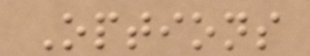Options
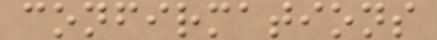confirmations
